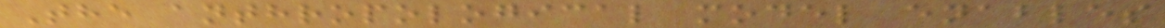The anthropological model enables
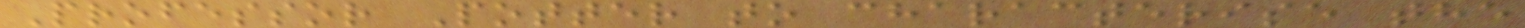Professor Potter to characterise the
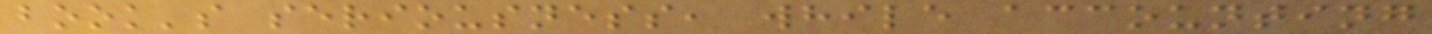book's seriousness, while accounting
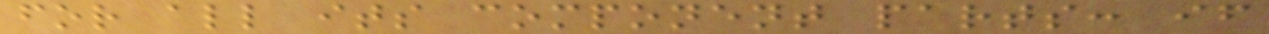for all its component parts: if
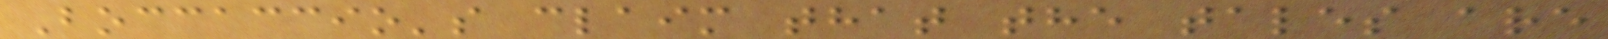Boccaccio's claim that the tales are
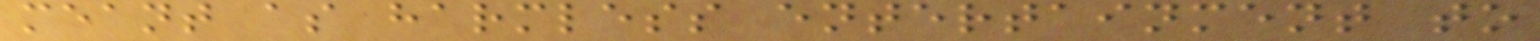meant as harmless entertainment to
